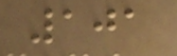101
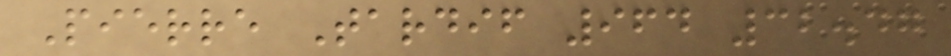Pierre Tardif 964 32.47
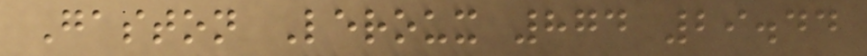Gaston Leroux 874 29.44
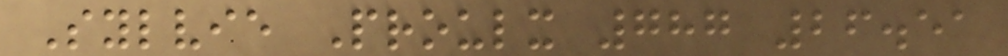Sylvie Proulx 787 26.51
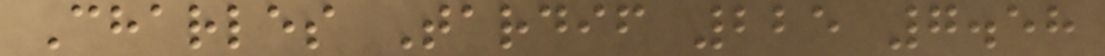Charles Tardif 225 7.58
